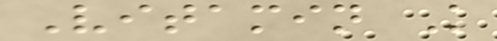Vitamin K
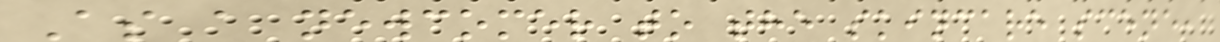As a newcomer to the skincare scene,
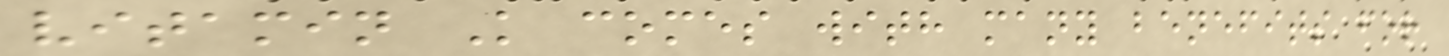vitamin K comes with many benefits for
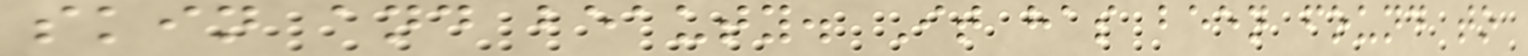skin and beauty. It has been found to
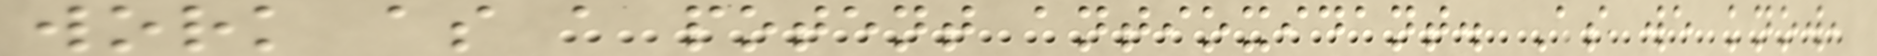work as a potent antioxidant. As we know,
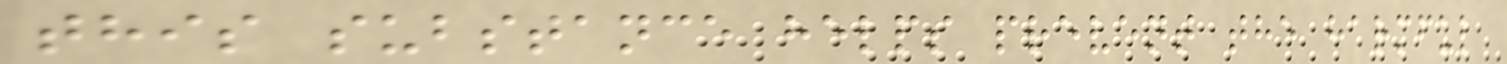this substance helps prevent the harmful
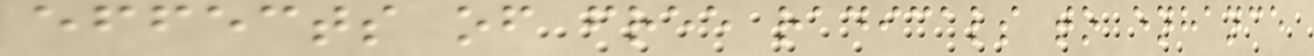effects of free radicals to enhance
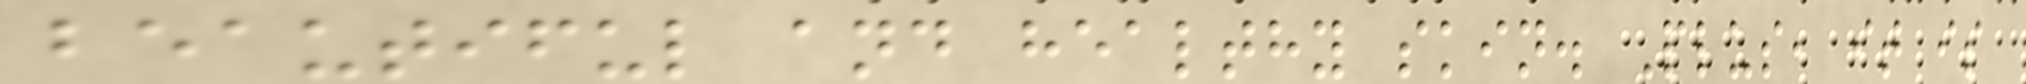beautiful and healthy skin. Plus, it is
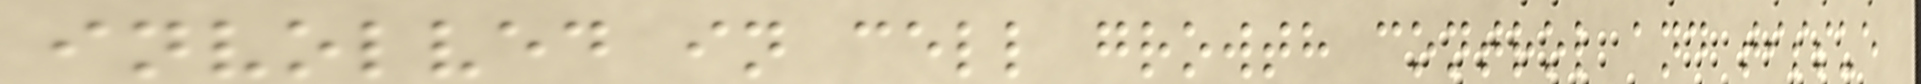involved in cell growth control and tissue
